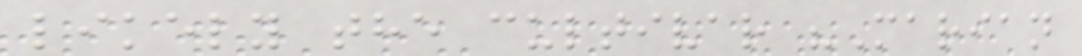likely the cultivar "Marian
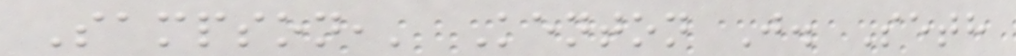Sampson,' Kenton J. Seth
